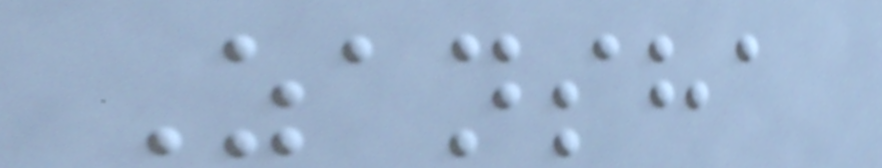Zansha
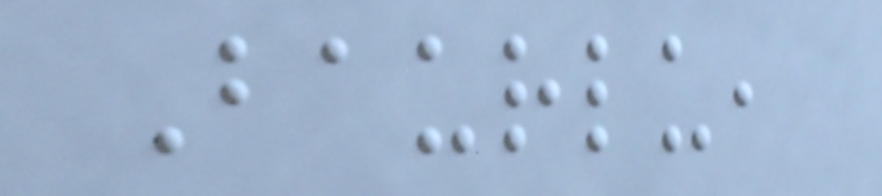Baurlu,
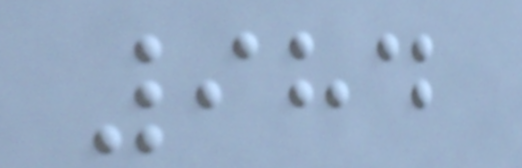984
